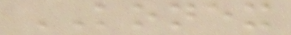KONEX
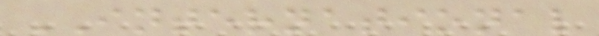INTERNATIONAL
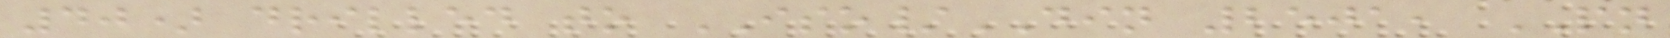40) drilled to ISO/DIN 2501, PN
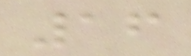16
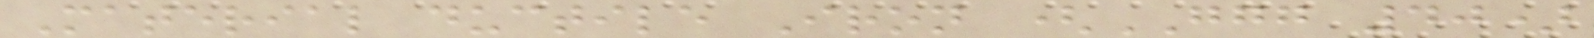Material ductile Iron (GGG 40)
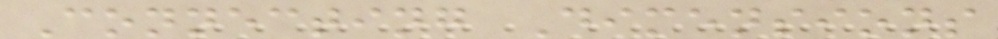Connecting Dimensions
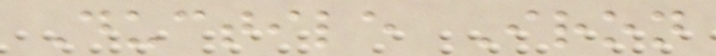Ductile Iron
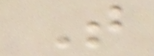T
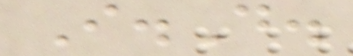I.D.
